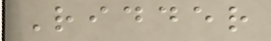Ridder
